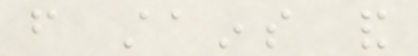from stains and
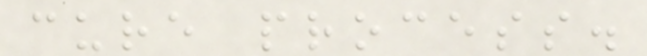cure process.
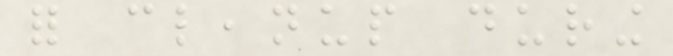for cleanup during
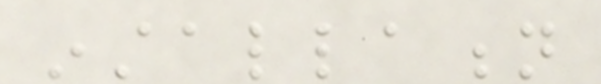installation
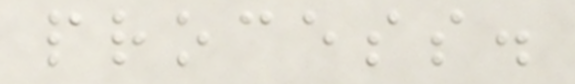process.
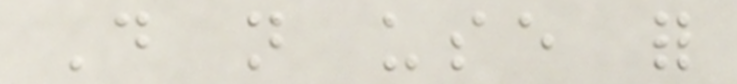Do not use for
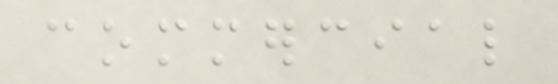commercial
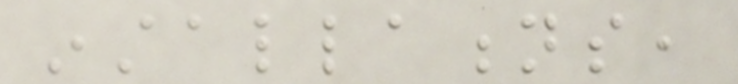installations,
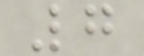7
